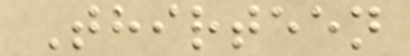Thirteen
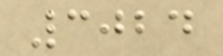3024
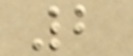2
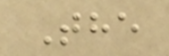The
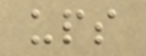ups
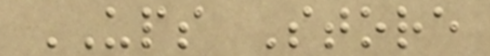UPS Store
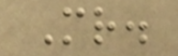Mr.
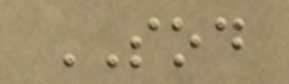SOD
